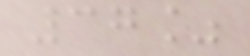37%
